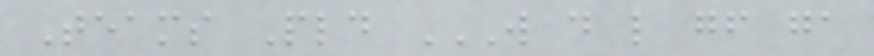Teams Pld W D L GF GA
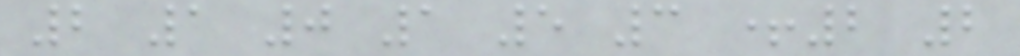2 1 0 1 5 3 +2 2
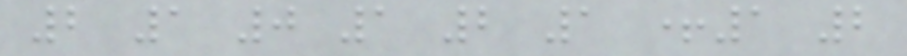2 1 0 1 2 1 +1 2
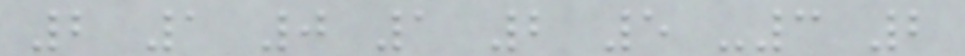2 1 0 1 2 5 -3 2
